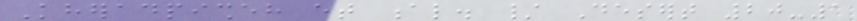Kheradpisheh et al. / Desert 20-1
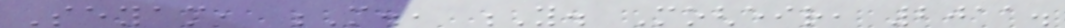Seyam, M., Y. Mogheir, 2011.
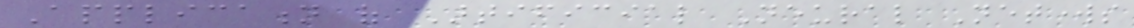Application of Artificial Neural Networks
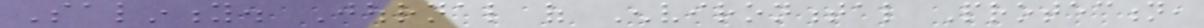Salinity. Journal of Environmental Protection,
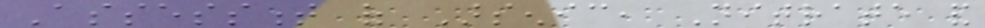Assessment of Arsenic, Nitrate and
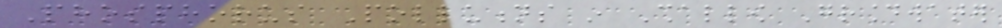Phosphorus Pollutions in Shallow Groundwater
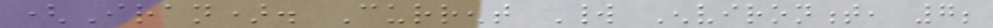(Iran). Current World Environment, 7;
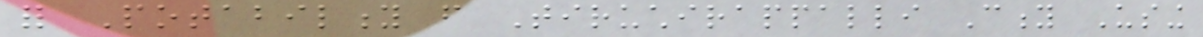for Potability from Tiruchirappalli City Using
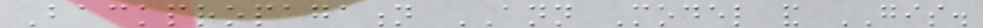Backpropagation ANN Model and GIS.
